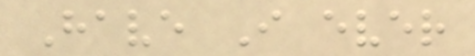Have I ever
